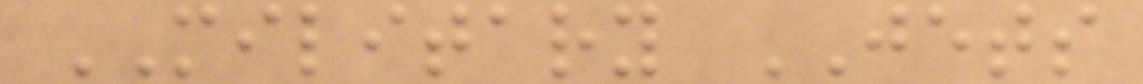MILITARY JETS
